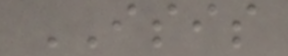ISIS
